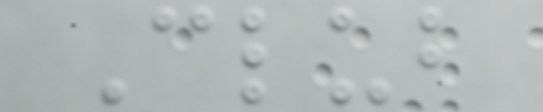Club
